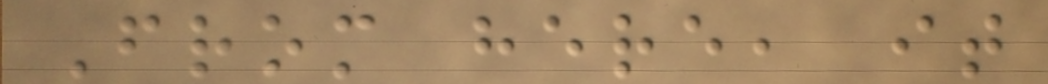From here, it
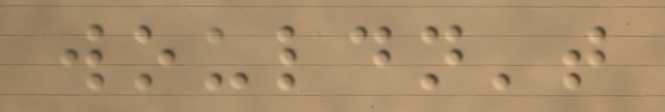wouldn't
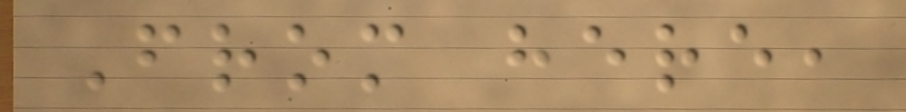From here,
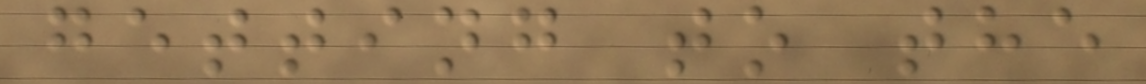getting to the
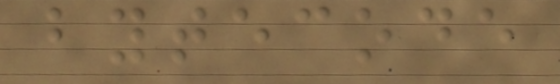bytecode
